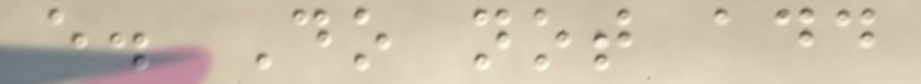e. Do not add
